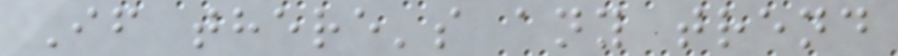If there's any trend
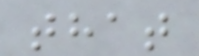that
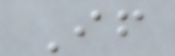If
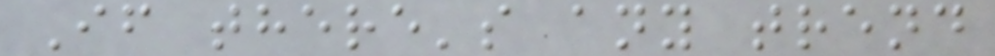If there's any trend
